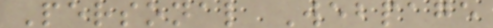Personal Webpage
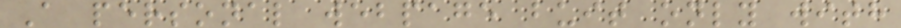A personal webpage buit only with
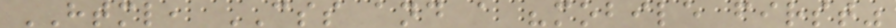HTML, CSS and a "mobile first"
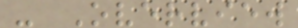- Overview
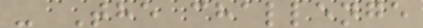- The challenge
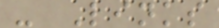- Links
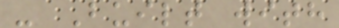- Built with
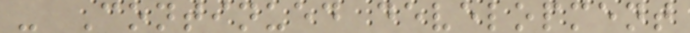- Continued development
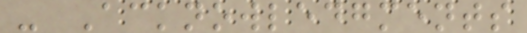- Acknowledgments
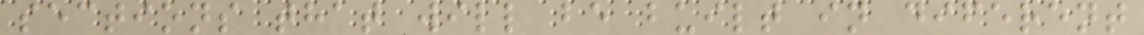sections that will be built in diferent
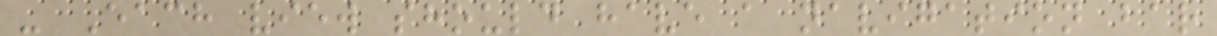- Each view should have a navigation bar
